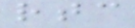rtc
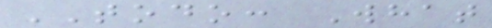TODO: What
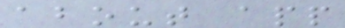about app
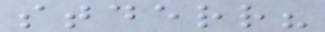stderr?
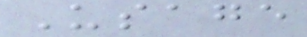Usage
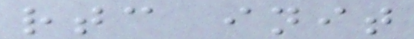rtc init
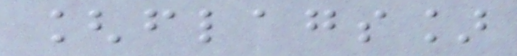[flags]
